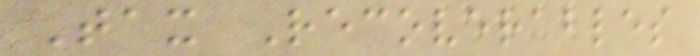Tax Recoverables
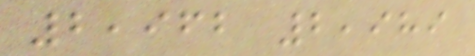2,962 2,989
